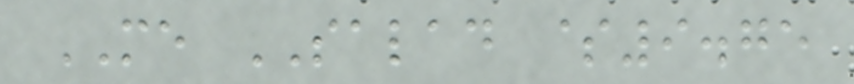ME SALAD $9.75
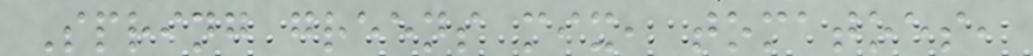Spring greens mix, tomatoes,
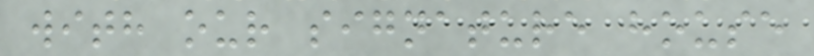with our signature house
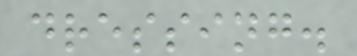dressing.
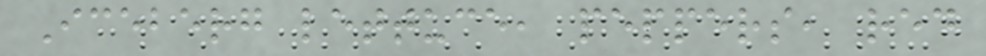Iceberg lettuce, peppers, red
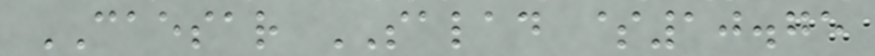CAESAR SALAD $10.75
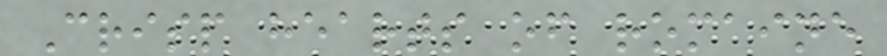Crisp hearts of romaine
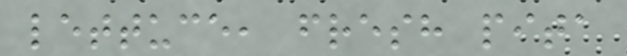lettuce, fresh pita
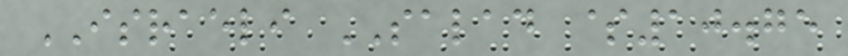ISRAELI SALAD $10.75
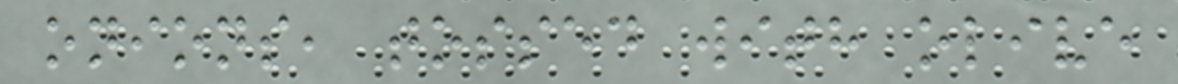onions, tossed with olive
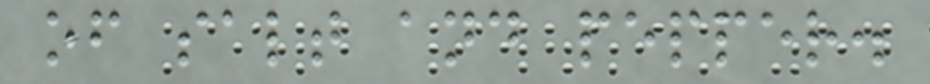of salt and pepper.
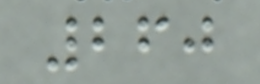260
